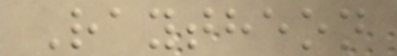Raytheon
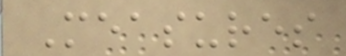Measures
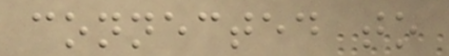connected to
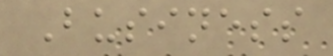Business
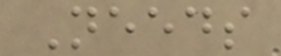Needs
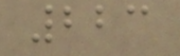223
